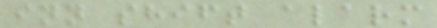inn shift alarm
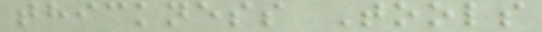thickness Tools
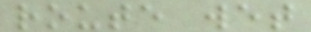route wet
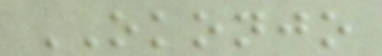OKONJO
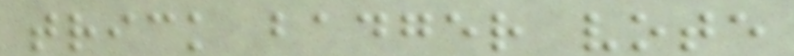trick badger vote
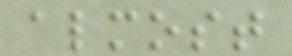almost
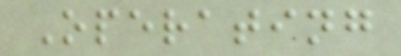Operating
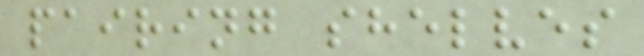pairing shelves
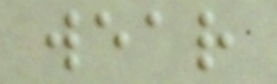wear
